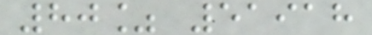80% 51918
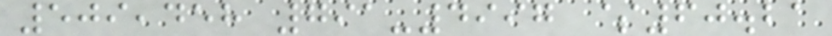509,458 791-4997 $60.21
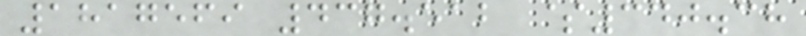1817569 437.512 $340.38
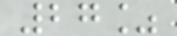27%
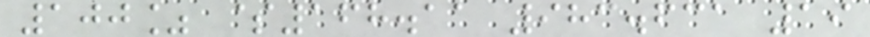100% $168.11 983.631 19
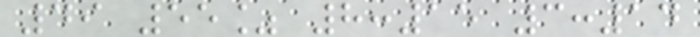49 55% 8:15 3:14
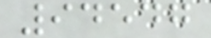94547
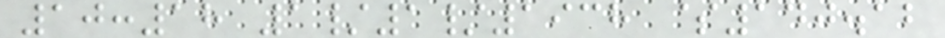10:18 1/1/1938 $140.12
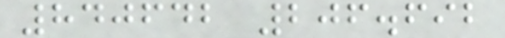840642 206.692
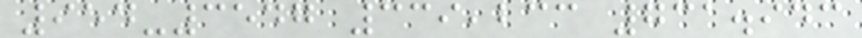954-3547 339,233 731.943
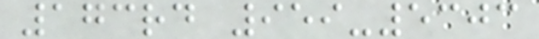173rd 959-5303
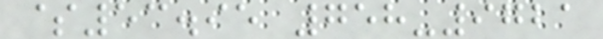$53.95 758-9721
